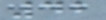42
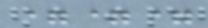===
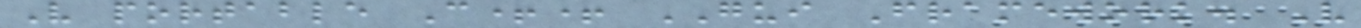V portable C++ GUI Framework. V
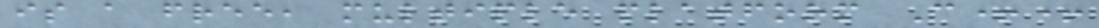is a free, multiple platform C++
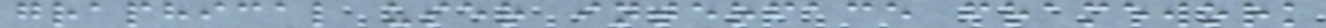graphical user interface framework
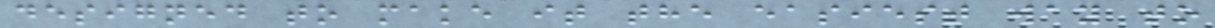designed to make it the easiest way to
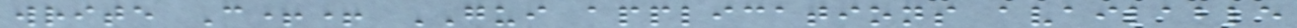write C++ GUI applications available
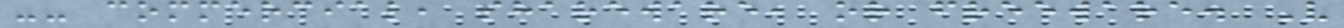-- commercial, shareware, or freeware. V
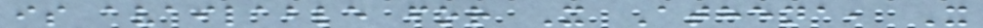is available for X Athena, X
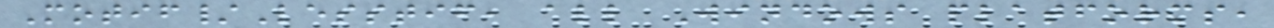Motif/Lesstif, all Windows platforms,
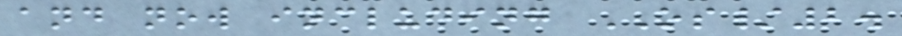and now including OS/2.
